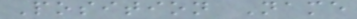Position Name
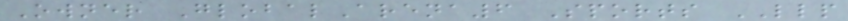Owner GlobalArena6 Sports LLP
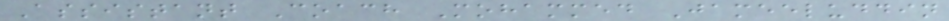Assistant Coach Mohammed Jameeluddin
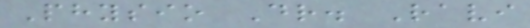Physio Dr. Ravi
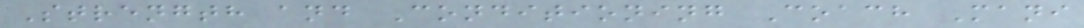Strength and Conditioning Coach Mani
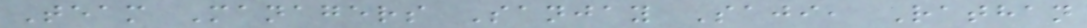Team Managers Sanjay Saji, Rathan
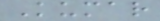Kumar
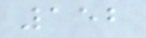152
